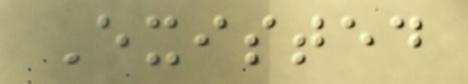Existed
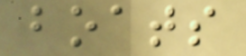boats
